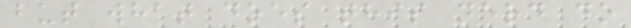but what does this nerd do
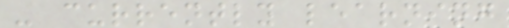- currently learning
